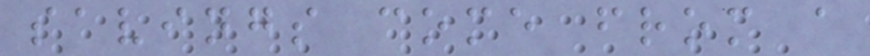savings come from a
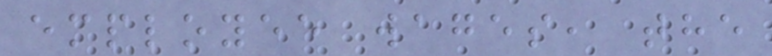employee wages, the
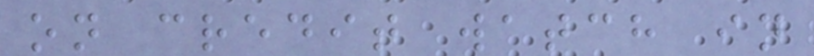on credit watch in
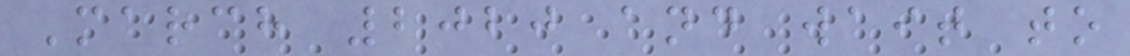March 2020 and wait to
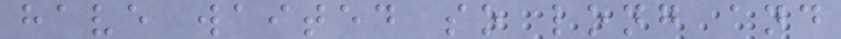have waited so long and
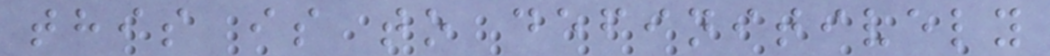this is to definitively
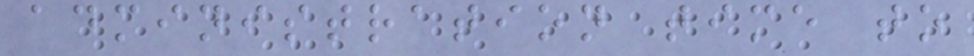administration time to
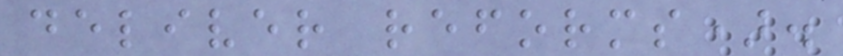deliver reforms).
